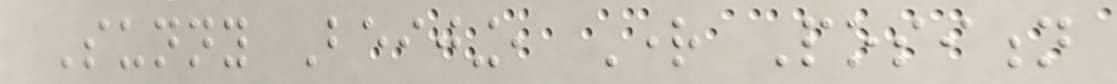Sunny Beijing, Right Position
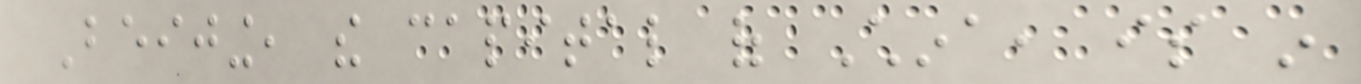Beijing, the capital of China, is in
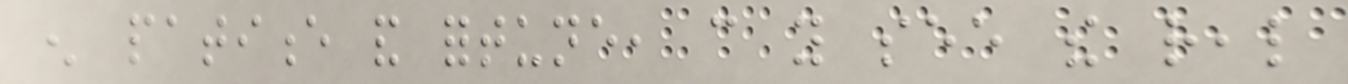enough patience and fortune, can you see the real
